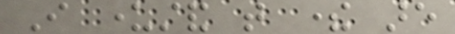I understand that there are
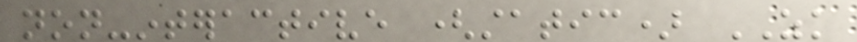non-interactive (static) ZK
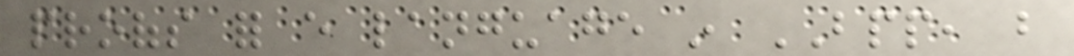proofs for every language in BPP, but
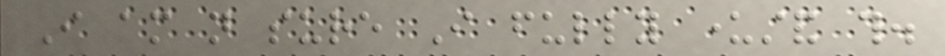I am not sure I fully understand this.
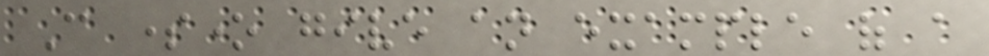Can someone give an example of a
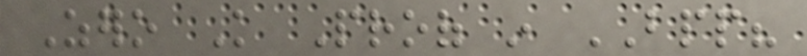Zero Knowledge Proof in BPP?
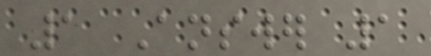1 Answer 1
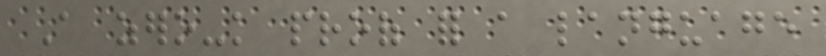A zero-knowledge proof for a language
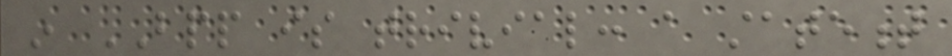in BPP is trivial: a statement
